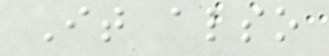It also
